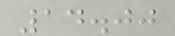14.00
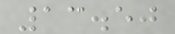13.50
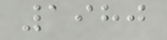1980
